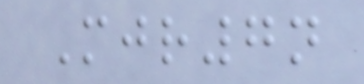Mjr7n
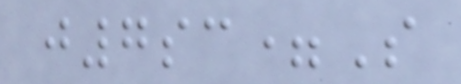j7sc=S
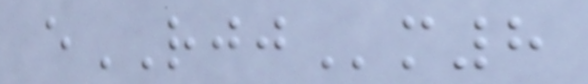eRJJm8
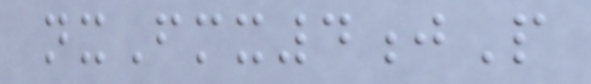nxFmx4jP
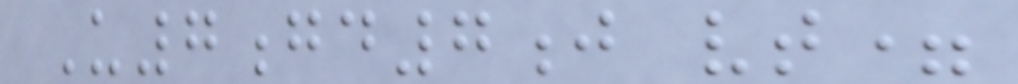U7gd7j vt=
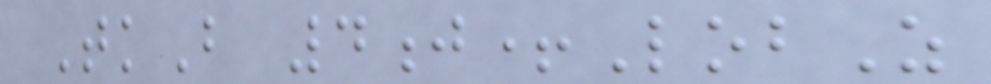TkB 4j+LobZ
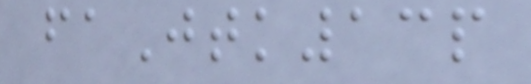faJtk13p
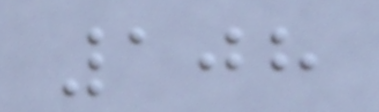108
